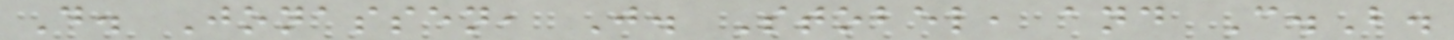D. Jonassen, J. Stobel, and C.B.
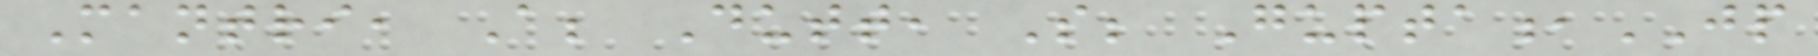Mantri, A; Dutt, S; Gupta,JP
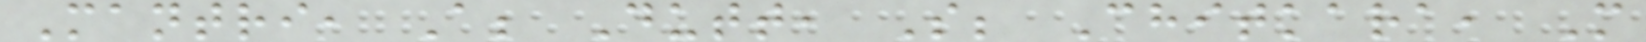Mantri, A; Dutt, S; Chitkara, M
